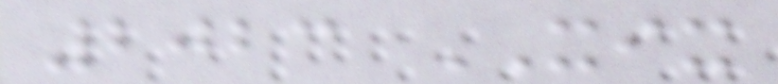2023 XIX
